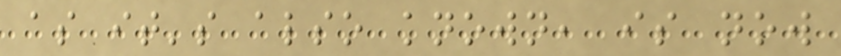as it's also known, is now
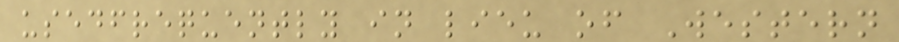usedfrequently in lieu of Western
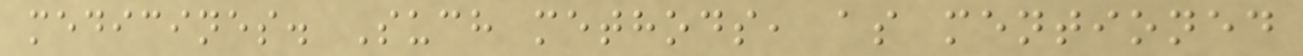medicines. Such methods, as mentioned
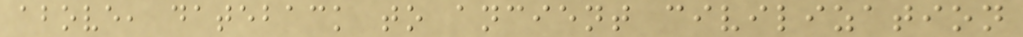above, dateback to ancient civilization
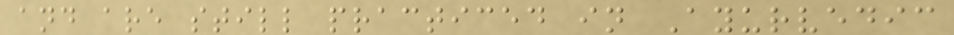and are still practiced in Ayurvedic
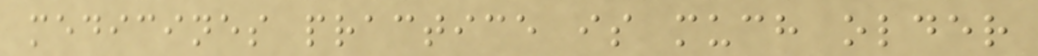medicines practice is much older
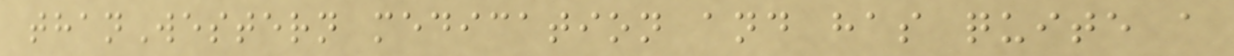thanWestern medication and has quite a
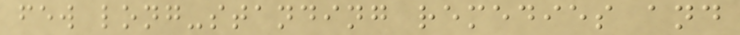few long-standing remedies and
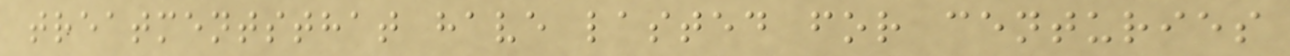treatmentsthat have lasted for centuries
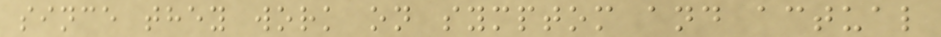since they work on symptom and actual
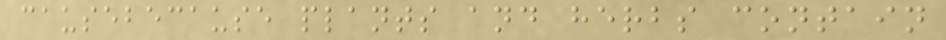causebecause plants and herbs contain
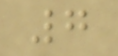7
